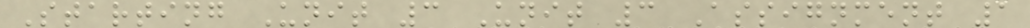Starting Unit 3 Unit 3 Assignment 1
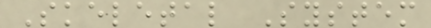Skeletal System
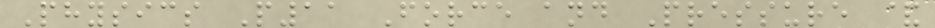Physics P11 Force and Pressure &
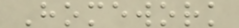Homework
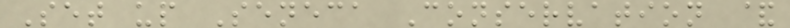Set up Seneca Conservation &
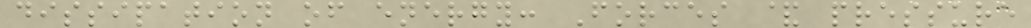dissipation of energy: Forces & pressure
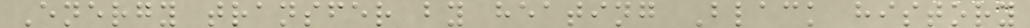Energy transfer by heating Black history
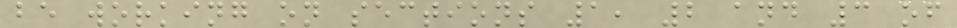be working on sections 1, 2 and 3 of
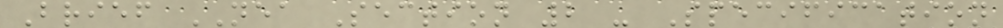Brief NEA Section 2 - Specification
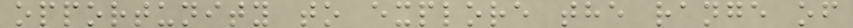opportunity to explore the range of
